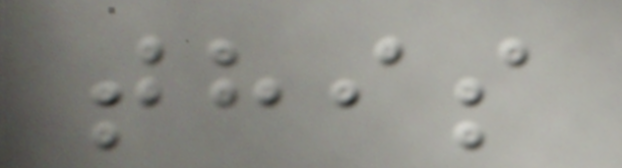this
